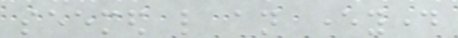seemed like an everyday
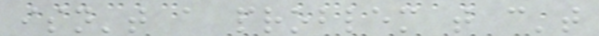isn't a problem that can't
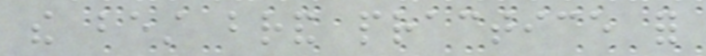the best brand practice for
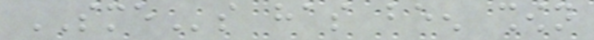SMEs has been shown
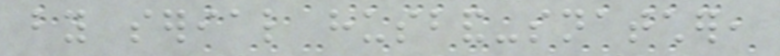by serial husband-snatcher,
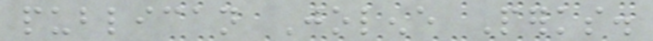publican Jolene Perks.
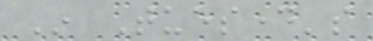In Tuesday's
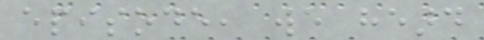episode, we heard
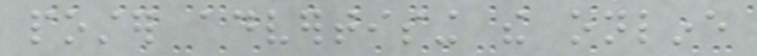poster advertising the online
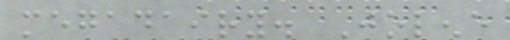megadairy. Jolene
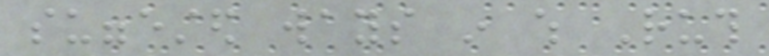suggested ways in which Ruth
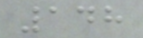148
